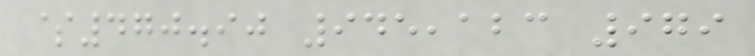$470.90 945,123 979
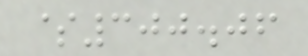$300.06
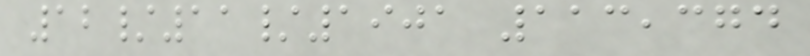12/11/1901 113,374
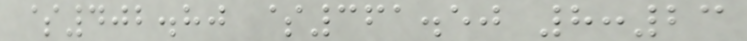$402.80 $361.50 8:23
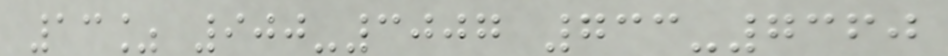13% 900-3007 733-7360
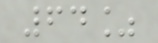64%
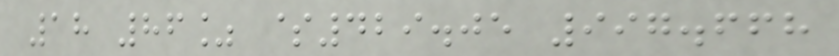18 86% $429.05 997.668
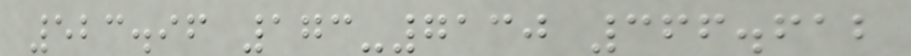523.96 173-7130 366.612
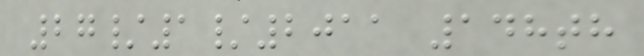27/1/2011 148th
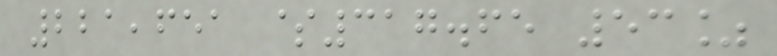221,651 $317.65 53%
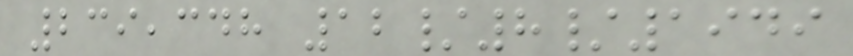239,348 12/8/1949
